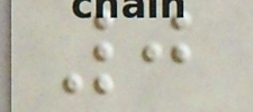0
